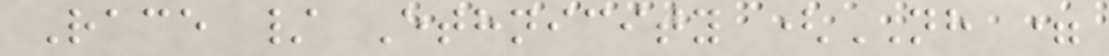Race / Ethnicity (NH =
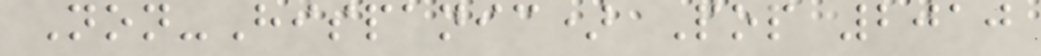Non-Hispanic) Pop 2010
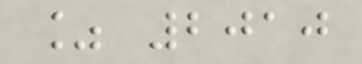% 2010
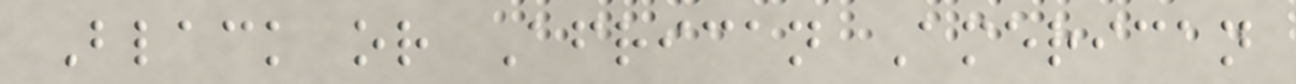Black or African American
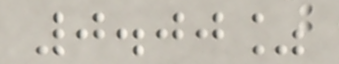0.00%
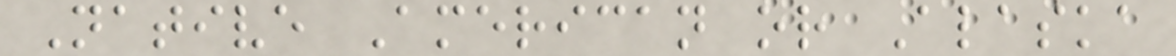Native American or Alaska
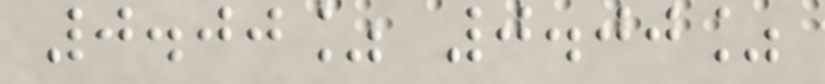0.00% 0.00%
